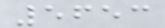5653
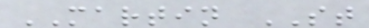MARTIN ST
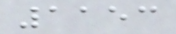1153
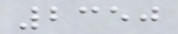2350
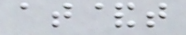at&t
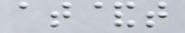at&t
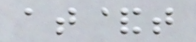at&t
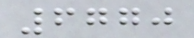6770
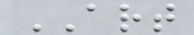ART
